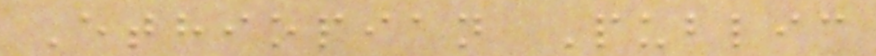Ethiopian Public
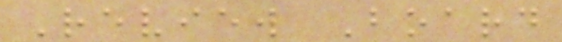Review Board
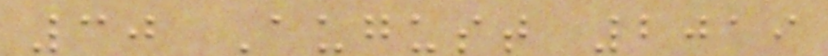30 August 2019
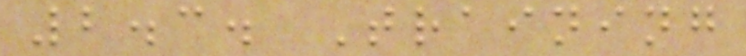2.3. Training
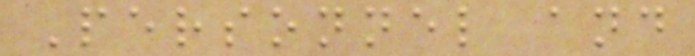Personnel and
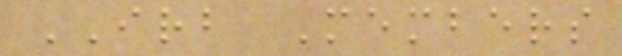IRB Members
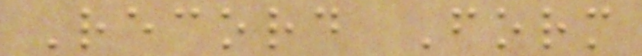Record Form
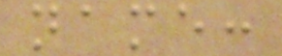name:
